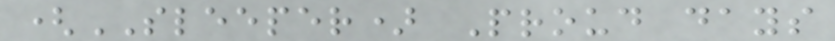(SLEEPER) Proud days
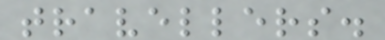travellers.
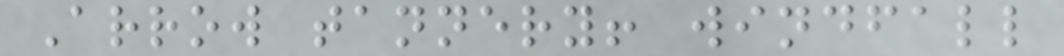Arrow tannery! windfall
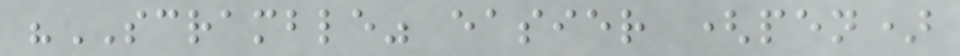"SCRAMBLE" easier (pen)
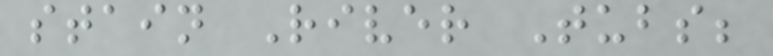stain River Tubs;
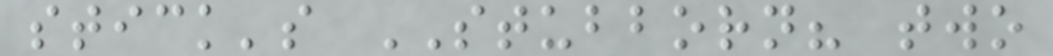stick's STUBBORN? two
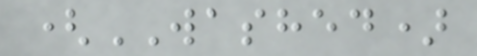(WASHED)
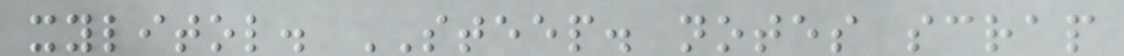xylitol. STEEP. notes scrap
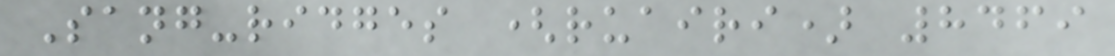Sang-ridges (ruairi) 8469
